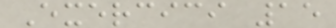Exercici 15
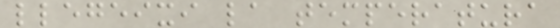llegeixi la temperatura
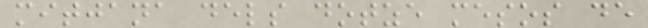mitjana dels dotze mesos de
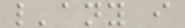l'any i
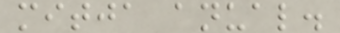mitja anual.
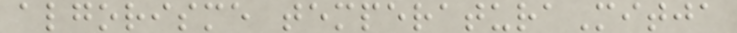algorisme temperaturaMitja
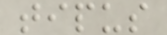tipus
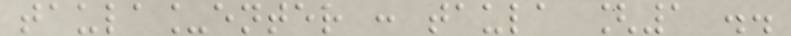taula_enter : taula [1 ..
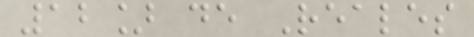12] de Reales
